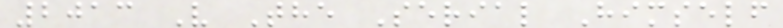2013 V The Serial Himself
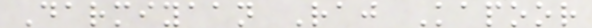Darmiyaan Raj Kapoor
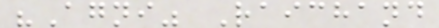"Agni" Raichand
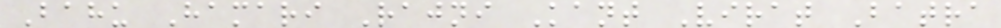Bahu Hamari Rajni Kant Virat Batra
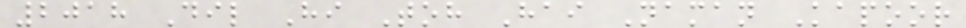2018 Dil Hi Toh Hai Naman Kapoor
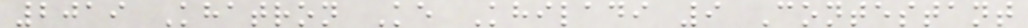2019 Khatron Ke Khiladi 9 Contestant
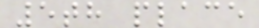5th place
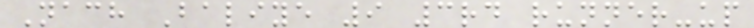Nach Baliye 9 3rd runner-up
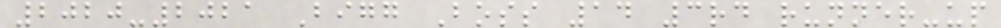2020-2021 Bigg Boss 14 3rd runner-up
